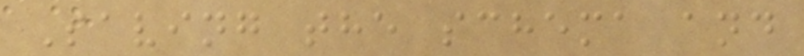Saving the schema and
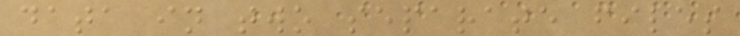data in two separate files
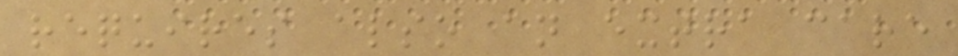requires also an extra care
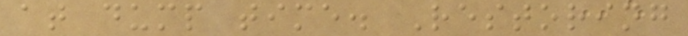at dump time. Restoring
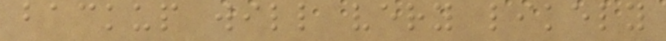backup will very likely
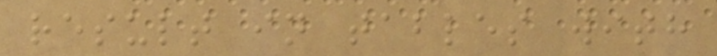result in tables with
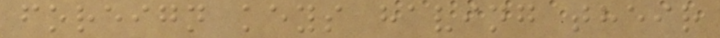foreign keys having their
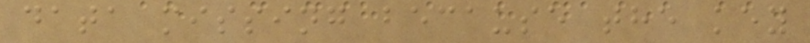data missing because the key
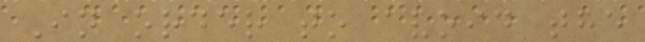In order to avoid the
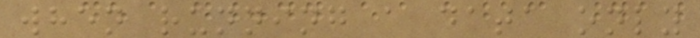when running a data only
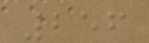256
